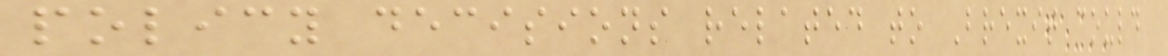policy decisions related to Brexit could
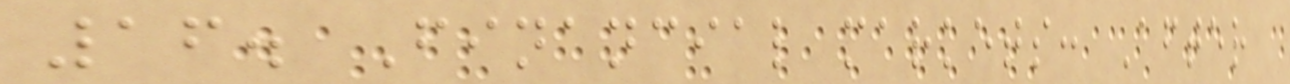16. Financial markets: After
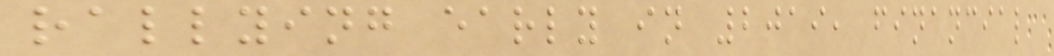rallying early in 2019, financial
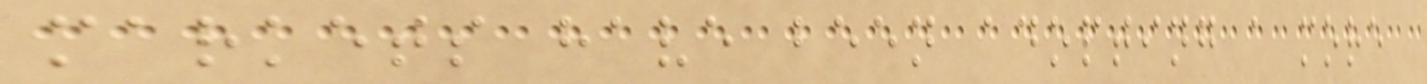markets have been adopting a more
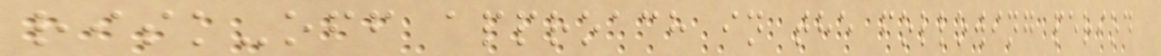risk-off approach in the following period
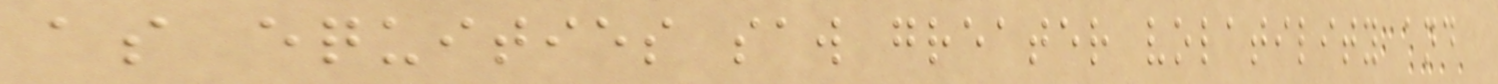as equities saw greater volatility and
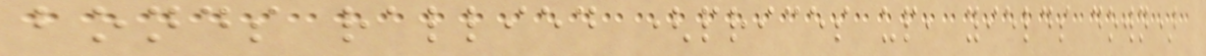bonds rallied (prices up, yields down)
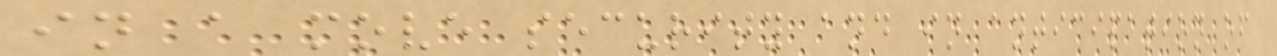in a move security and in anticipation of
